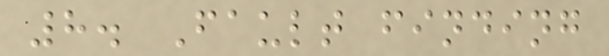8. Fault finding
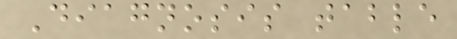Diagnosis table
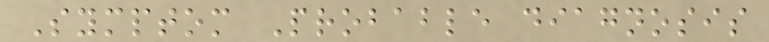Symptom Probable diagnosis
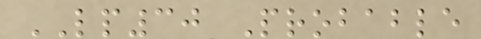LP30 Probable
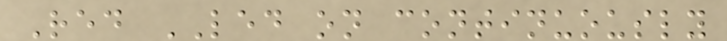Red LED on continuously
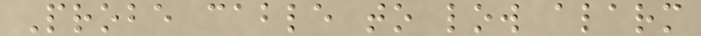Probe cable to low alarm
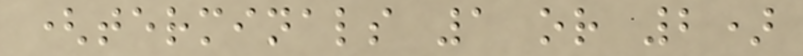(terminals 1 or 2)
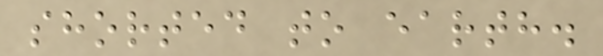shorted to earth.
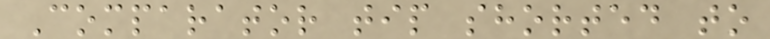Comparator tip shorted to
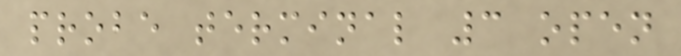probe terminal 3 open
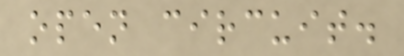open circuit.
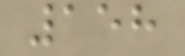158
